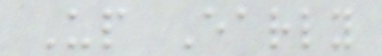Up Early
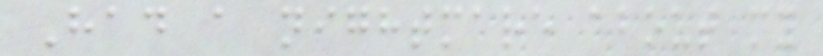Had a nightmare about my
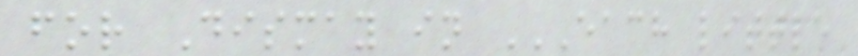for Dismay in EACH LITTLE
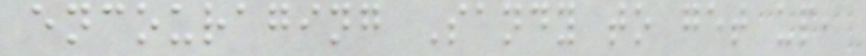encouraging Sandy to get up,
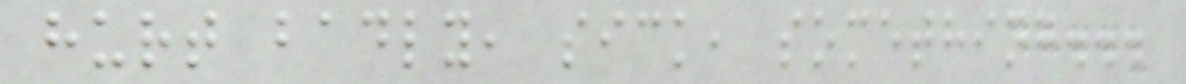hurt badly, sick, something...
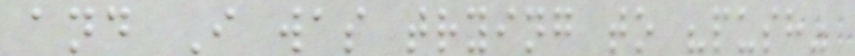and I was trying to "push"
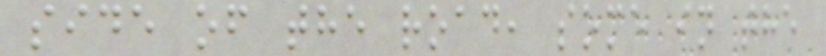side of the road, some in the
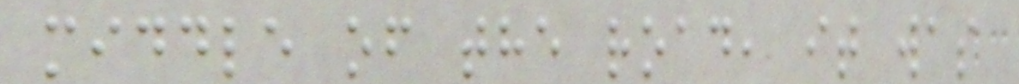middle of the road, it was
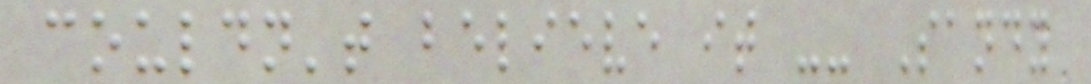couldn't believe it -- Sandy
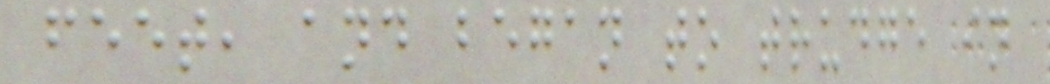feet, and began to trudge in
